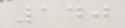140
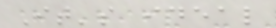It's ideal
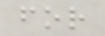for
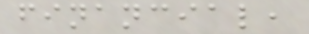financial,
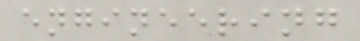engineering
